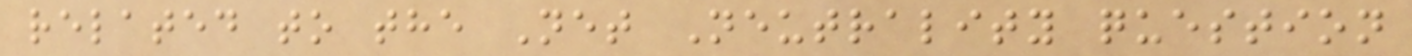related to the Net Neutrality question
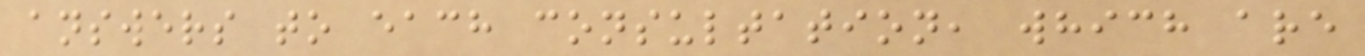answers to each consultation, which are
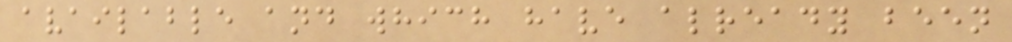available and which have already been
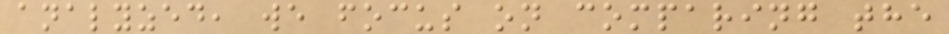analyzed, we focus on comparing the
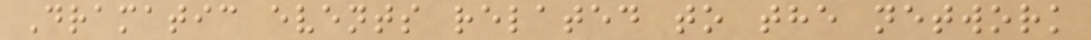Dramatic events related to the network
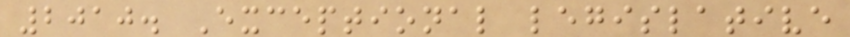2010. Exceptional legislative
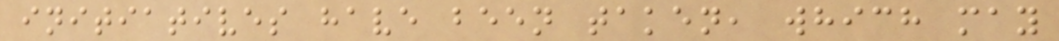initiatives have been taken, which may
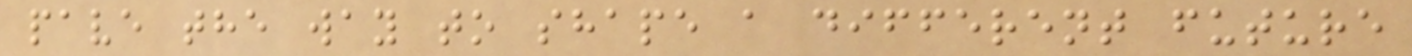pave the way to shape a different future
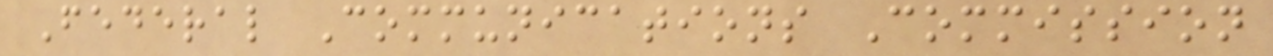Federal Communications Commission
